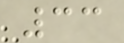33
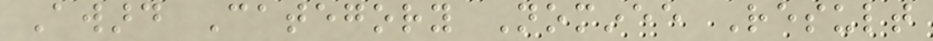Award Category Nominee Result
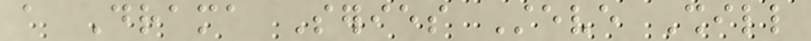a Drama Series Steve Shill
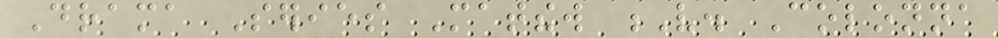Drama Series Matthew V. Colonna
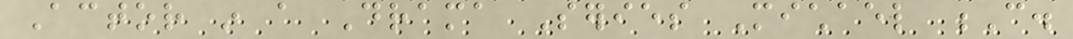Actor in a Drama Series Michael C.
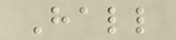Hall
